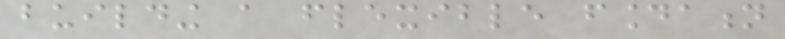building a flexible foundation
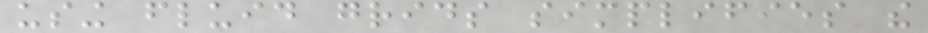using fluid grids simplifies the
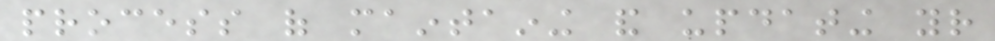process of maintaining and updating your
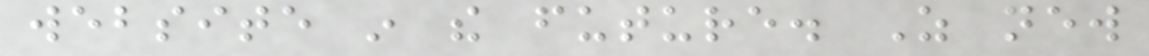website in the future. As new
